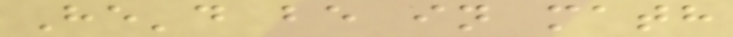He'd be in math
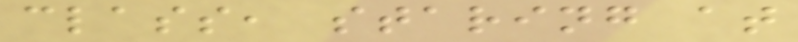class, staring at
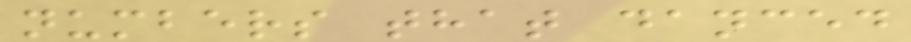numbers that danced
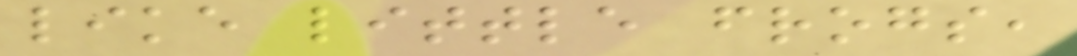like little frogs,
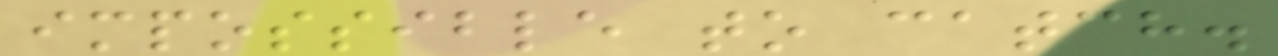impossible to catch.
